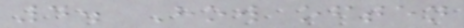4. How often
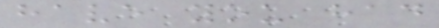have you had
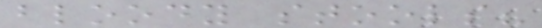bloody stools?
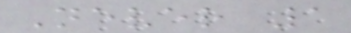Never 1
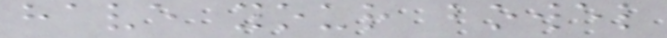have your bowel
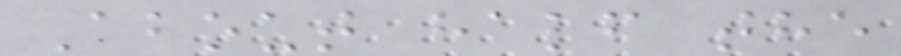About half the
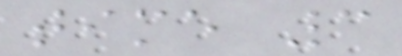time 3
